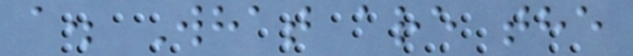a. What are the
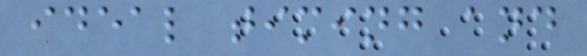ideal timing and
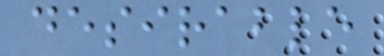desirable
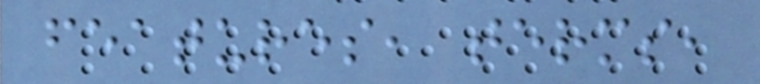features, terms,
